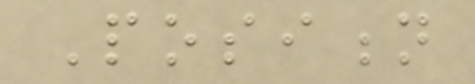Position
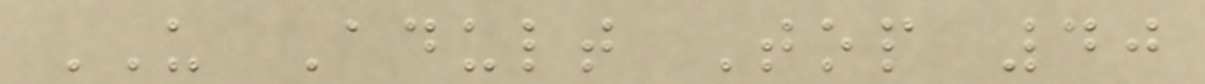US Adult Top 40
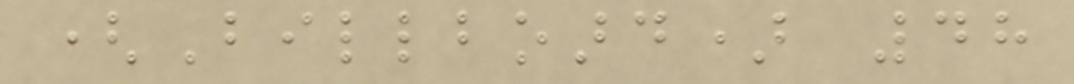(Billboard) 48
